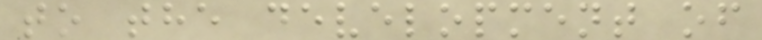to the development of
